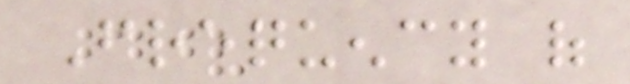Frequency of
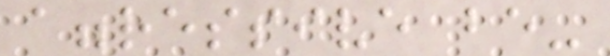aggressive be-
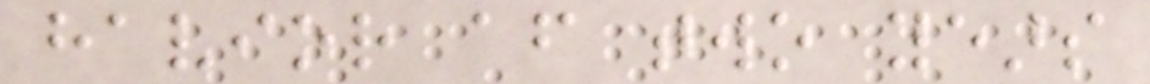havior after two years
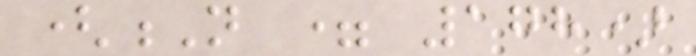(N = 178)
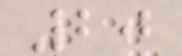20
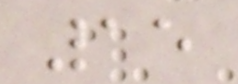15
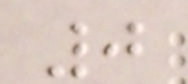0
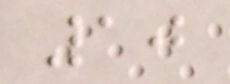10
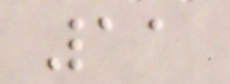11
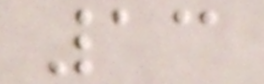13
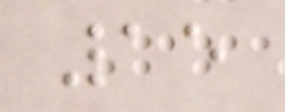15
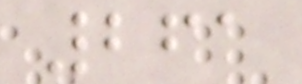261
